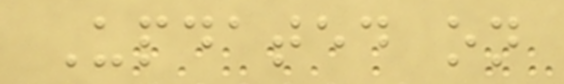Updated on
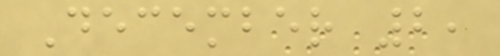December 2,
